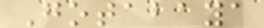Gotabaya
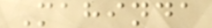Mahinda
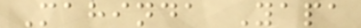Mahinda Yapa
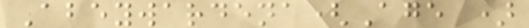Abeywardena(Age )
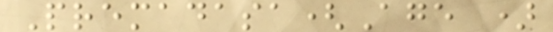Premadasa(Age )
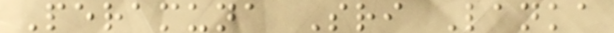Peramuna Sri Lanka
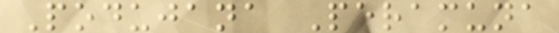Podujana Peramuna
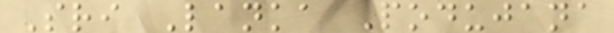Sri Lanka Podujana
